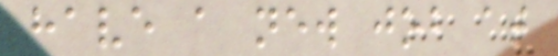have a new job at
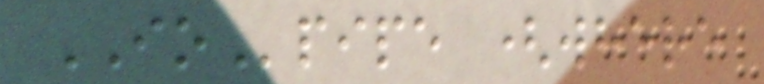IOpipe (where
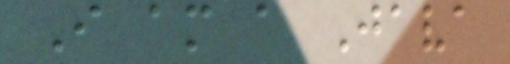I am a Java
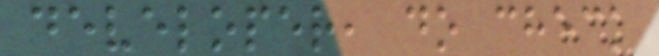developer, do check
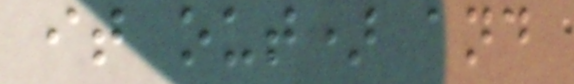it out) and
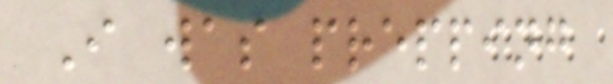I was prepping
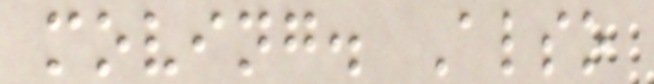moving. Also
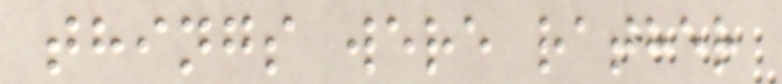things were rather
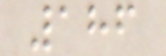186
